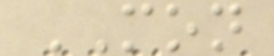MON
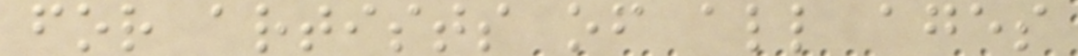for artists of all ages
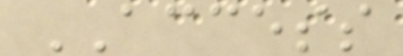ACCESS
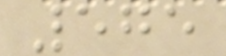575
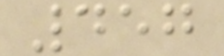457
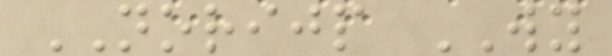NORIJP WY
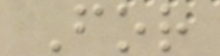For
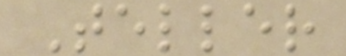Teller
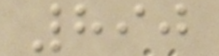890
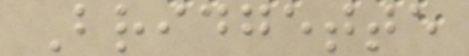Bridgette
